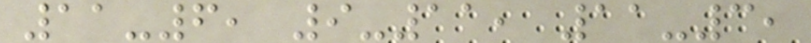11-6, 9-11, 11-3,
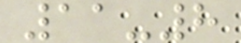11-8
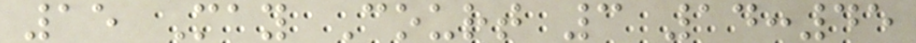15 May Court 3 14:45
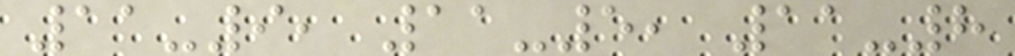11-9, 11-5, 11-8
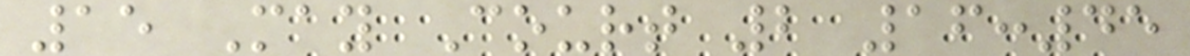15 May Court 2 16:45
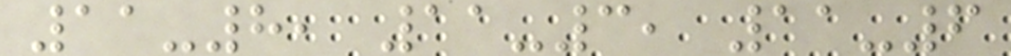11-8, 11-3, 11-6
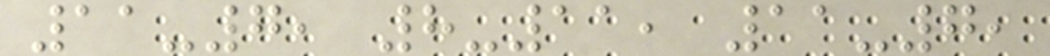11-7, 8-11, 11-7,
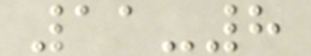11-8
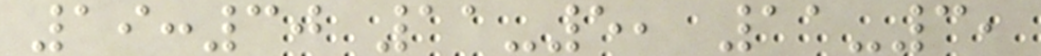19:30 11-5, 11-3,
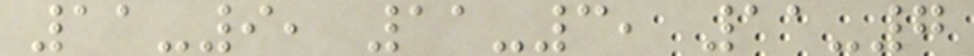11-9, 11-3, 11-7
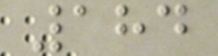184
